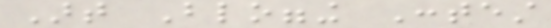Art Blogging Contest
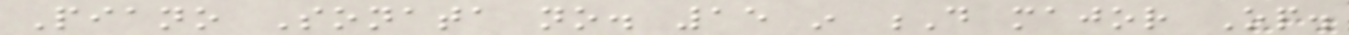Piano Sonata no. 15 in D major Op.
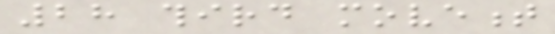28 third movement
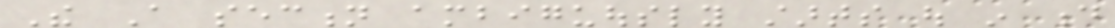The A section ambiguously starts out in d
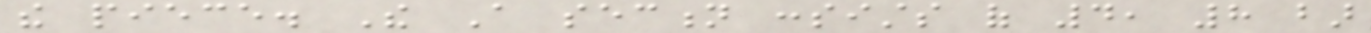the piece. The A section consists of 4, 8 bar
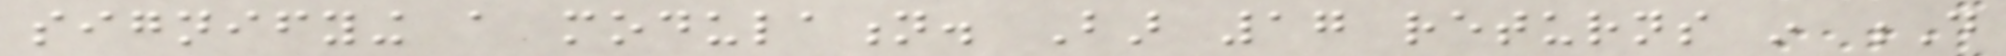signifying a modulation. Bar 17 returns in D
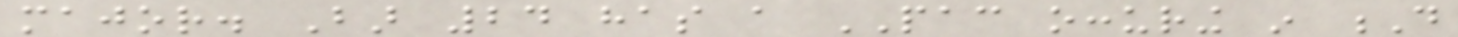major. Bar 24 has a PAC occuring in D
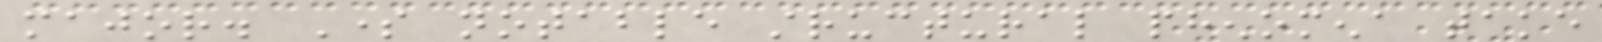major. Some notable structural phenomena take
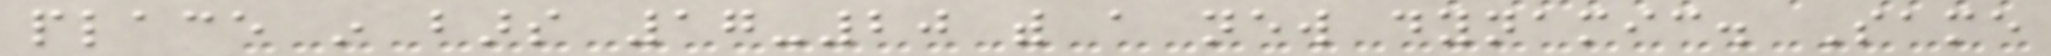place in bars 17-20 with a new dynamic. Same
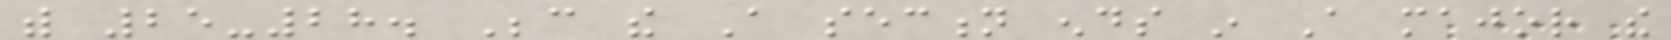with 25-28. Because the A section ends in A major the
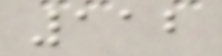112
